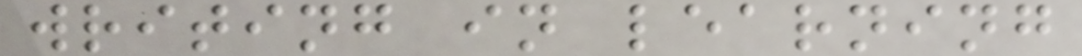writing in learning
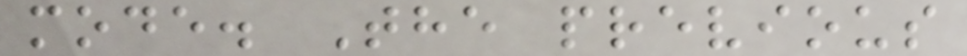mode. The previous
